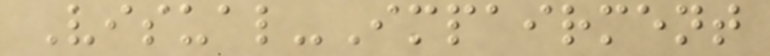Visual-Impairment
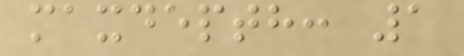maxdepth: 1
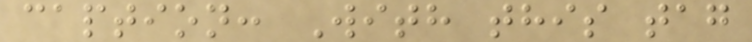caption: With this tag
